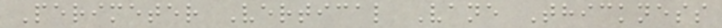Perimeter Vertical Vane Thickness
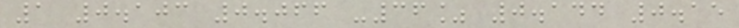1 0.103 0.066 -36% 0.144 0.15
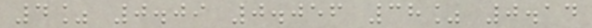4% 0.09 0.056 38% 0.14
